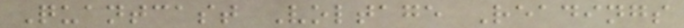Quantcast Voltage Readings
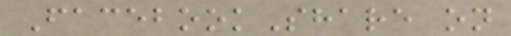FacebookShare on
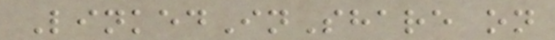LinkedInShare on
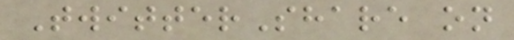TwitterShare on
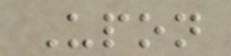Upon
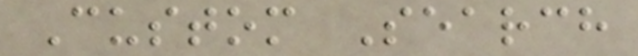Custom Search
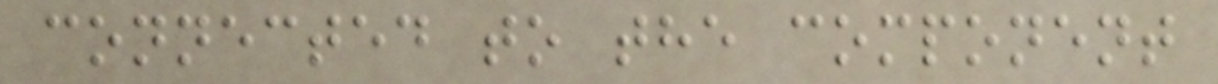connected to the component
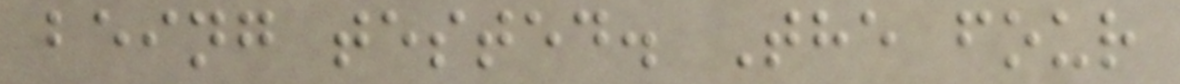being tested. The four
